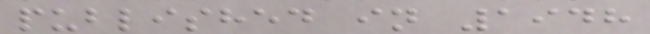published in 1948
